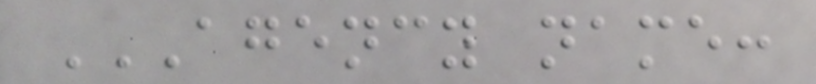AGENCY NAME:
